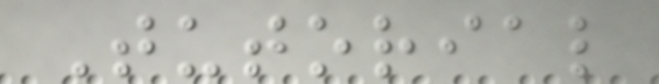Tutorial
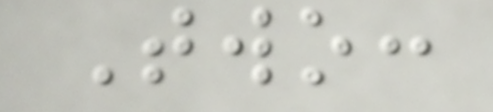Two:
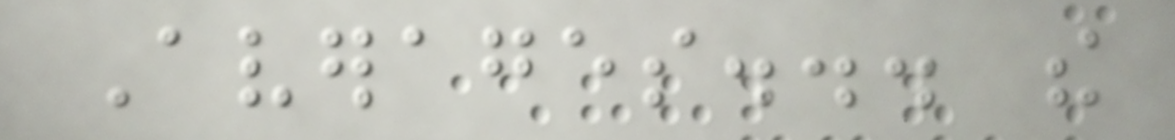Averages... the
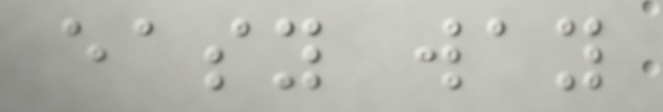easy way
